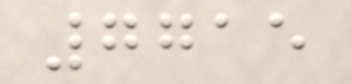7715
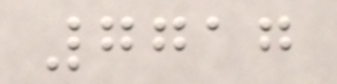7717
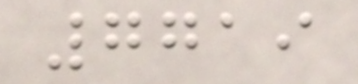7719
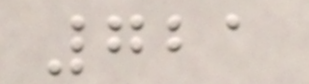721
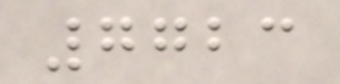7723
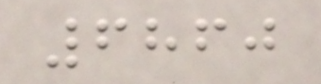6860
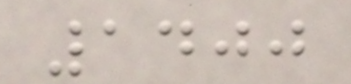1400
